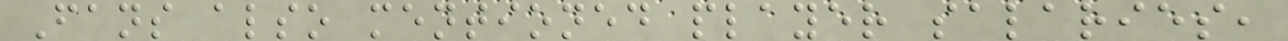Fans also mentioned player salaries,
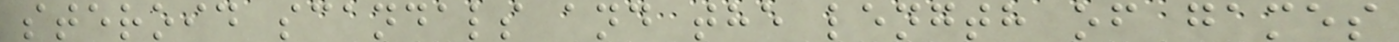steroid scandals and the length of games
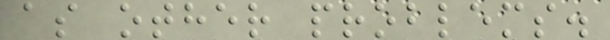as other problems.
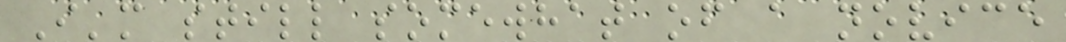I'm still somewhat of a novice
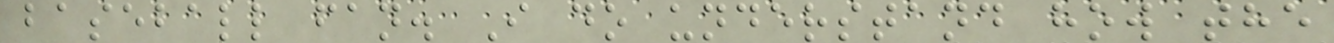baseball fan. I do understand how the
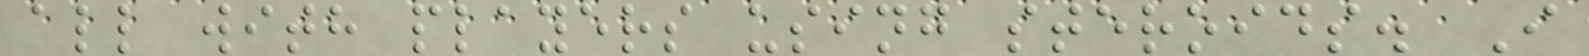all with players using steroids. I
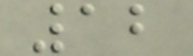12
